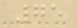75
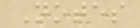Notes
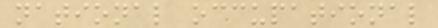national occupational
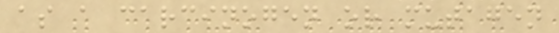as a carcinogen or mutagen
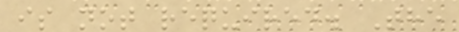is not required. The
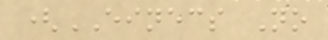(EINECS No
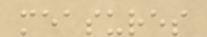measures
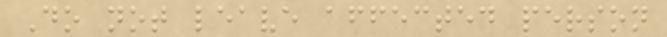Do not leave affected person
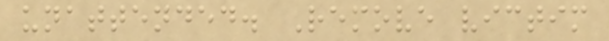unattended. Remove victim
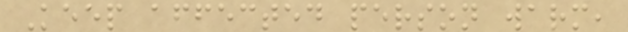Keep affected person warm,
